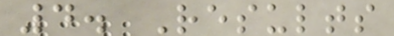4. Results
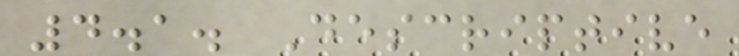4.1. Descriptive
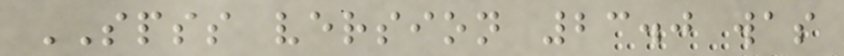SPSS version 23.0 was
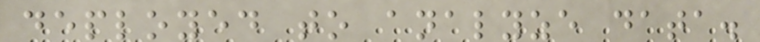deployed to analyze data.
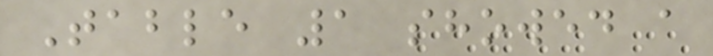Table 1 showed a
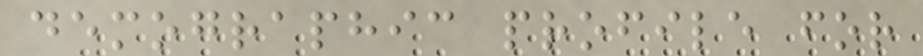demographic profile for
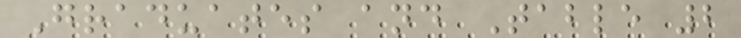Graduates and Table 2
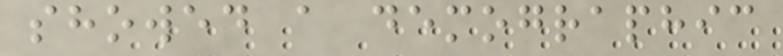showed a demographic
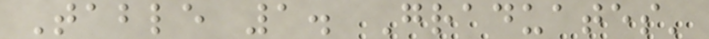Table 1. Graduates'
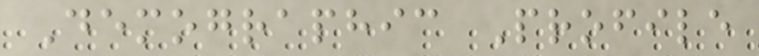Demographic Profile
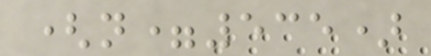(n=535)
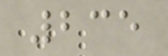235
